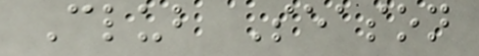Club Season
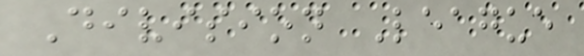Division League
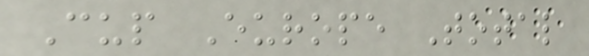Cup Europe Total
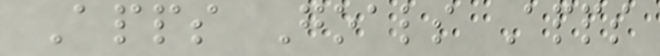Apps Goals Apps
